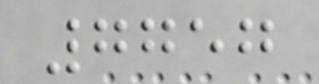7757
